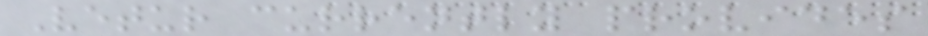Vetur currently provides
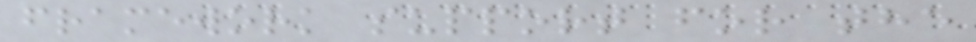framework support for the
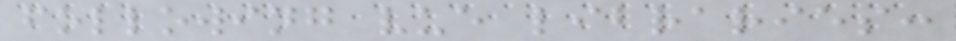following vue libraries:
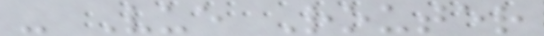- Vue Router
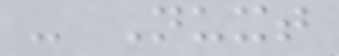- Nuxt
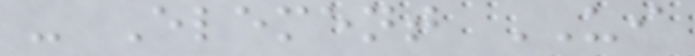- Element UI
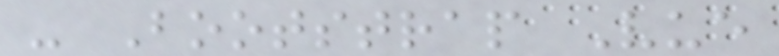- Bootstrap Vue
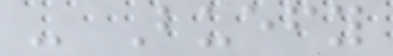- Buefy
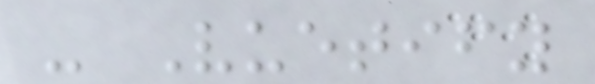- Vuetify
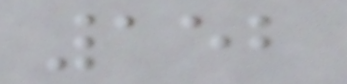152
